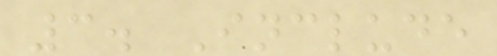3. Include
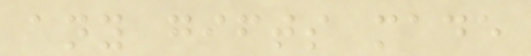any gifts made
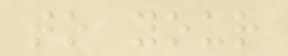to your
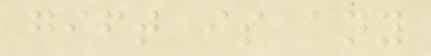gift is any
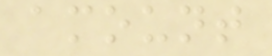amount
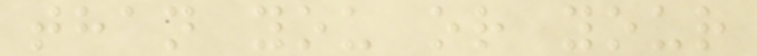than you or your
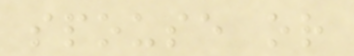spouse or
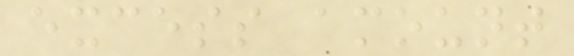excess amount
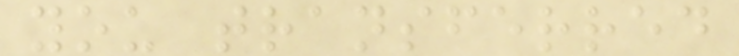you transferred
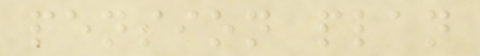pension plan
